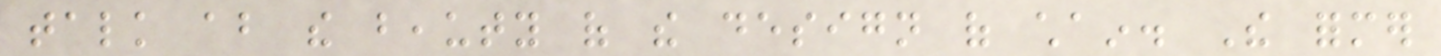talk about the beauty of the design of chain. The former
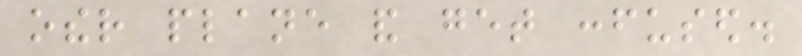other plane and get confused.
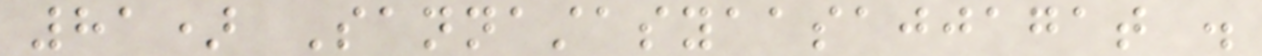81) Sannastasyaasajjagat .
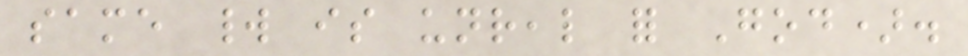same world is unreal for God).
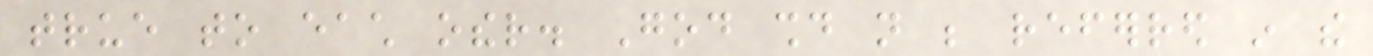true to each other. God should not be referred in the
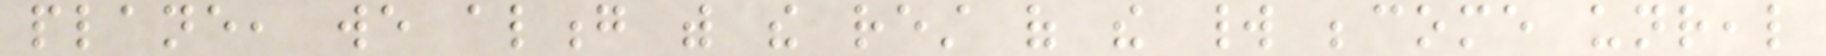plane, we along with the rest of the world become unreal
